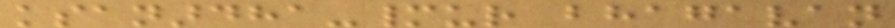ksanardha-manyur bhagavan
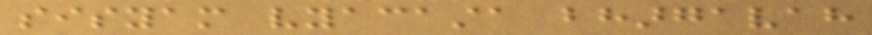sisyam vyacasta bhargavah
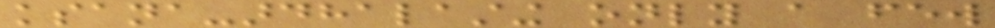ksana-ardhalasting only a few
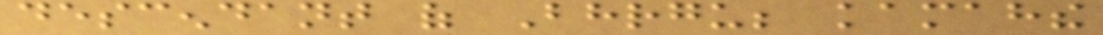descendant of Bhrgu; kamahthe
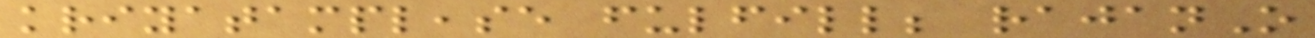kriyatamplease fulfill; rajanO
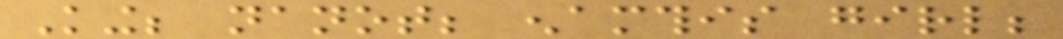King; nanot; enamthis girl;
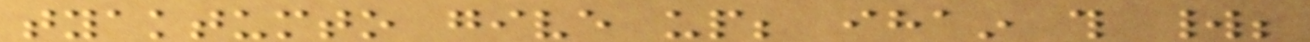tyaktumto give up; ihain this world;
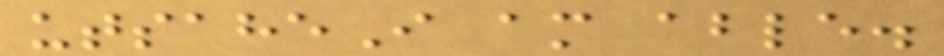utsaheI am able.
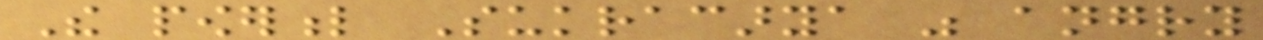The powerful Sukracarya was angry
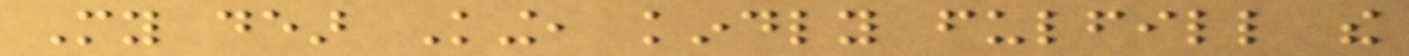My dear King, kindly fulfill the
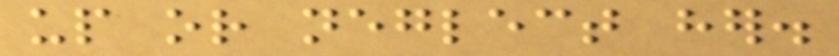up or neglect her.
